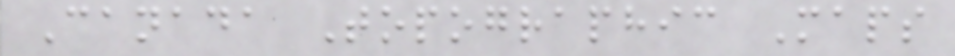Canada Topographic Maps
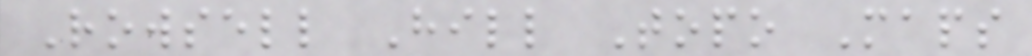Rowsell Hill Topo Maps
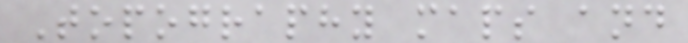Topography maps and
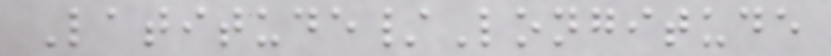Latitude/Longitude
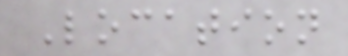Location
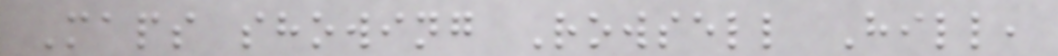Maps showing Rowsell Hill,
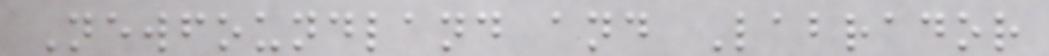Newfoundland and Labrador
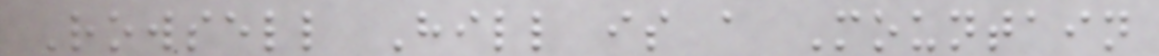Rowsell Hill is a Mountain
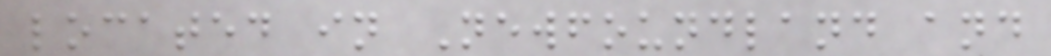located in Newfoundland and
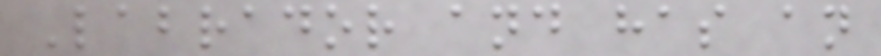Labrador and has an
